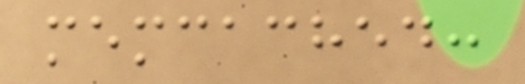memcached:
